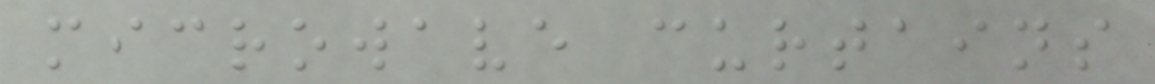microwave curtains
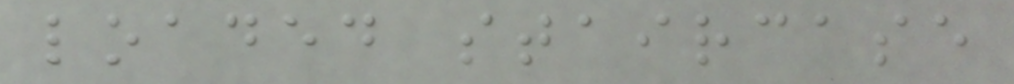loaded staircase
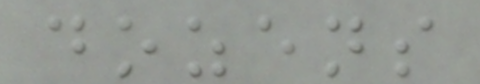dozens
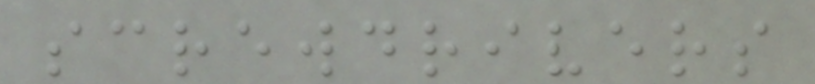screwdrivers
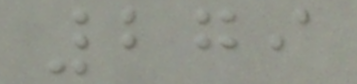279
